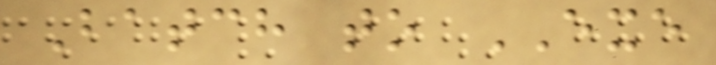Batch to EXE
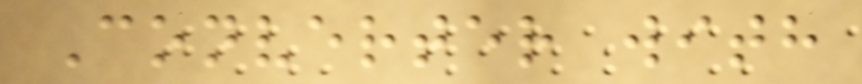Converter with
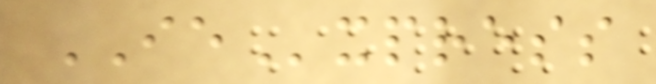IExpress
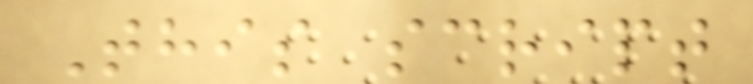This script
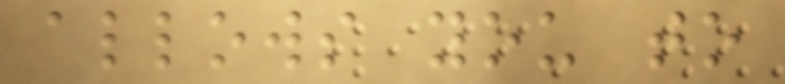allows you to
